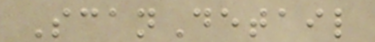ScanDetail
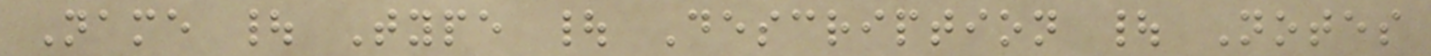Name | Type | Description | Notes
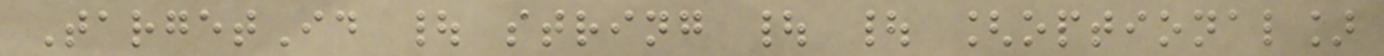TargetId | string | | [optional]
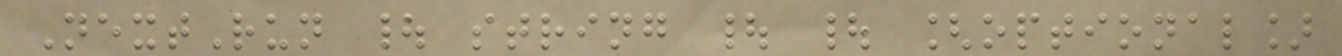NextRun | string | | [optional]
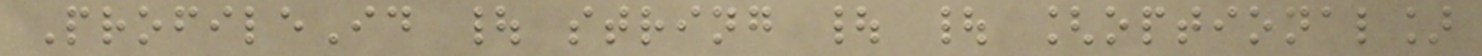ProfileId | string | | [optional]
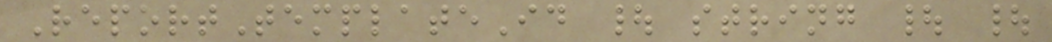ReportTemplateId | string | |
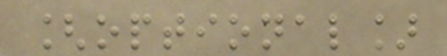[optional]
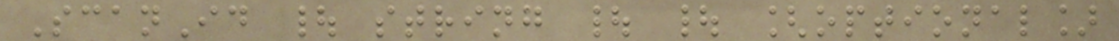ScanId | string | | [optional]
